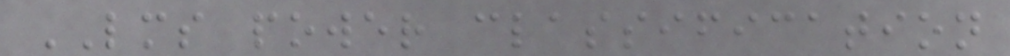LMS power classification
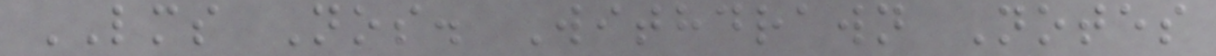LMS Nos. Withdrawn Notes
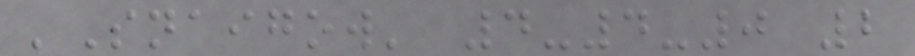'Snaigow' 4-4-0 2
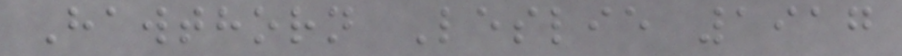Hawthorn Leslie 1917
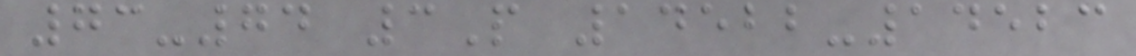73-74 3P 14522-14523
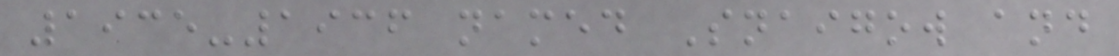1935-1936 named Snaigow and
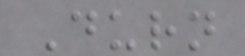Durn
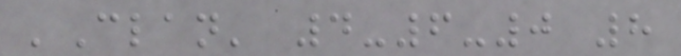'Clan' 4-6-0 8
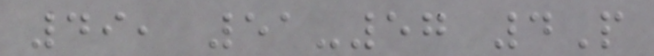49, 51-57 4P
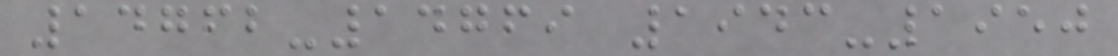14762-14769 1943-1950
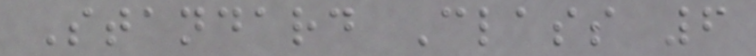Standard Class 6
